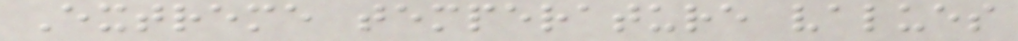Extreme temperature values
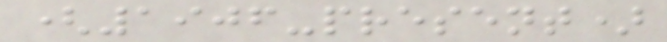(1906-present)
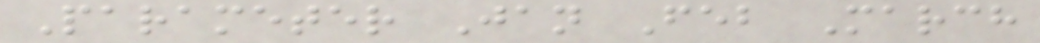Parameter Jan Feb March
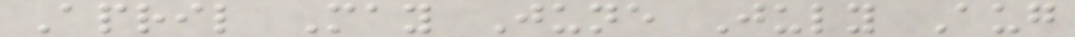April May June July Aug
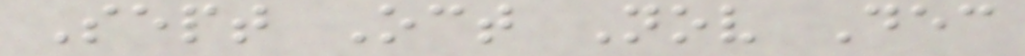Sept Oct Nov Dec
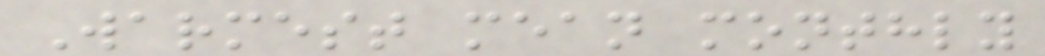Warmest mean monthly
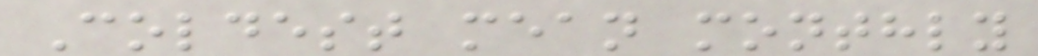Coldest mean monthly
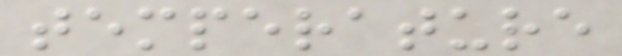temperature
